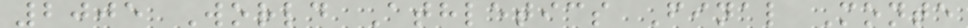2005 World Athletics Final Monte
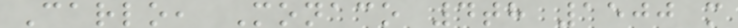Carlo, Monaco 4th 1500 m
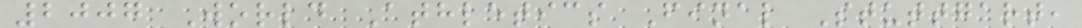2007 World Athletics Final Stuttgart,
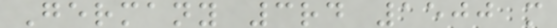Germany 3rd 1500 m
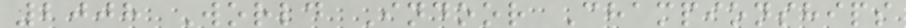2008 World Indoor Championships
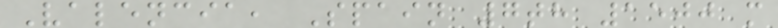Valencia, Spain 7th 1500 m
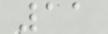11
